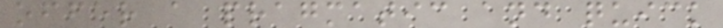offer a pragmatic and quick
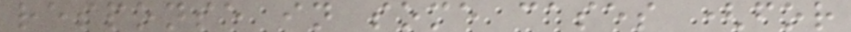response in some cases (for
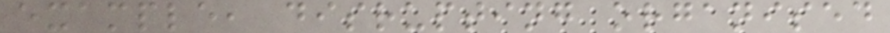example, disrupting organised
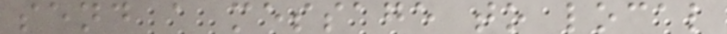send a message to local
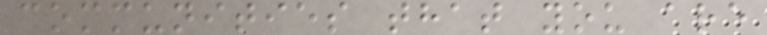communities that you are
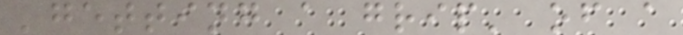'getting a grip' of a
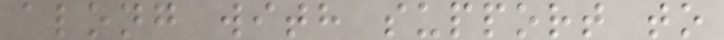along with support to
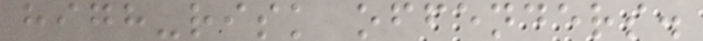high-risk offenders.
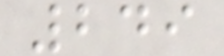249
